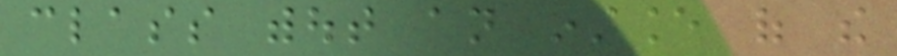class without an instance of the
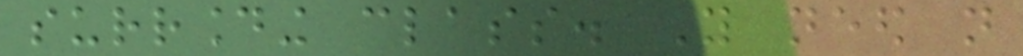surrounding class. You need not
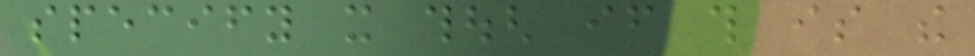specify it though if this is the
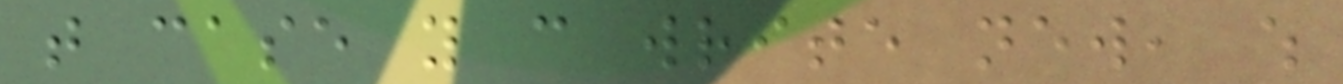that case you can write new, which
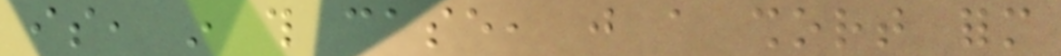is, in this case, just a short form
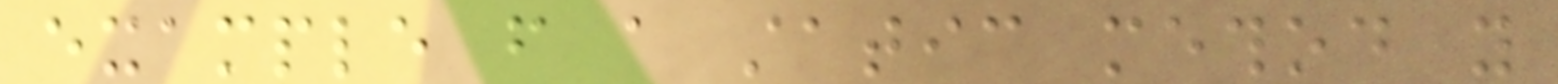example from a static method you
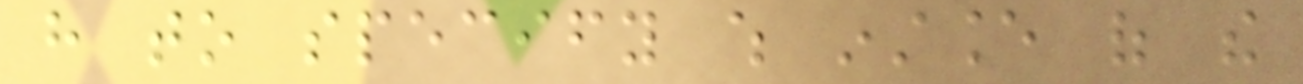have to specify which instance of the
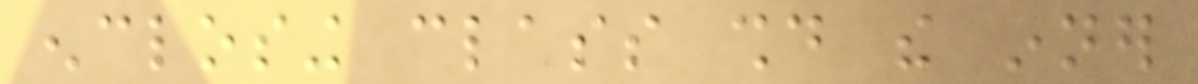enclosing class should the inner
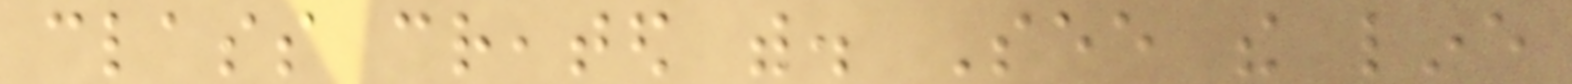class created with. See the line
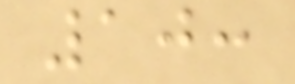10:
